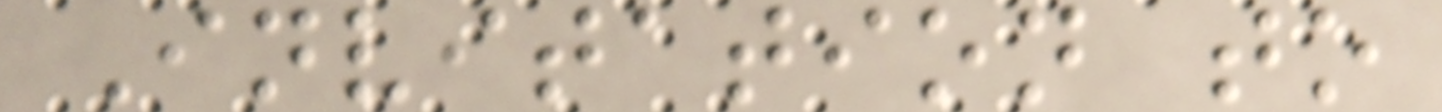Invitation to
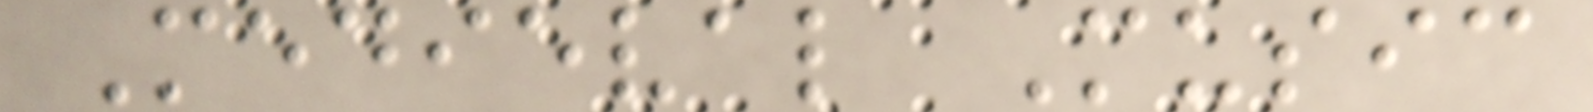Medieval Music
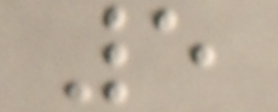5
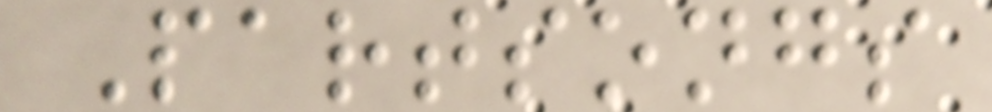Partsongs
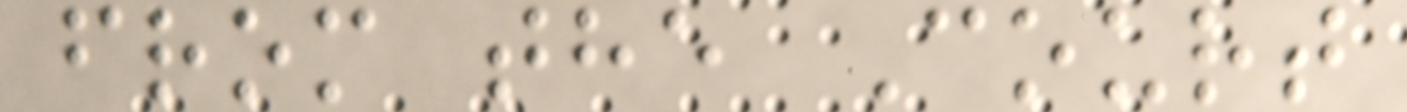from the Court
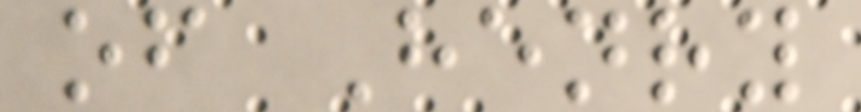of Henry
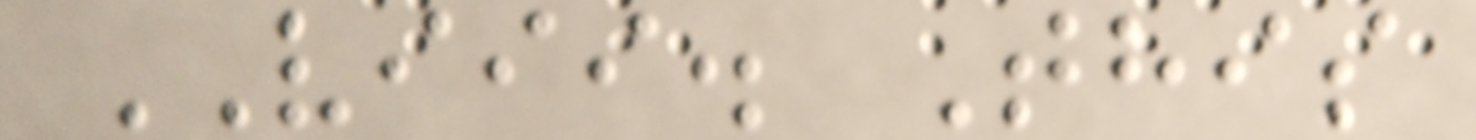VIII. This
